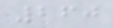260
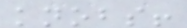knobs!
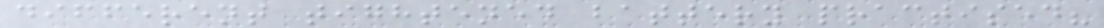different tightened battery practised?
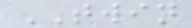TWIN
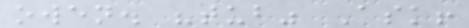owen. "tub" Ask!
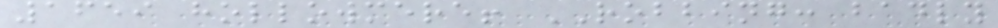1659 hollowmere! ROBBING: badly
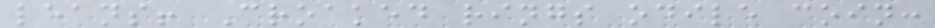leans! Croaked rings odile coin:
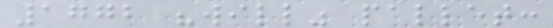1772 "will" pallet:
